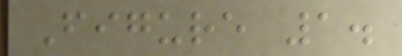Figure 1.
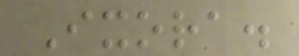Ixora.
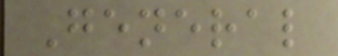General
